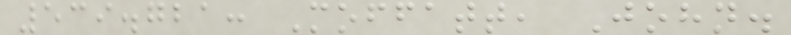539.721: Moffatt, John.
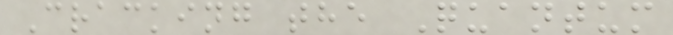Cracking the Quantum
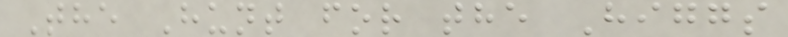The Hunt for the Higgs
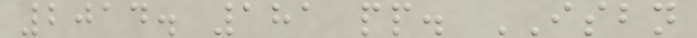2014. 181 pp. ISBN
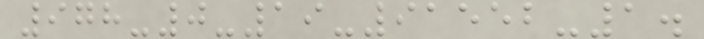978-0-19-91552-1.
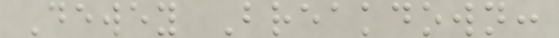Dewey Breakdown:
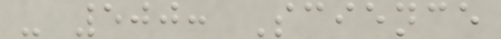- 500: Science
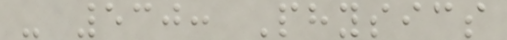- 530: Physics
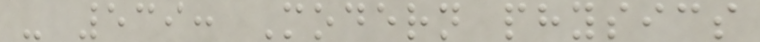- 539: Modern physics
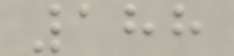188
